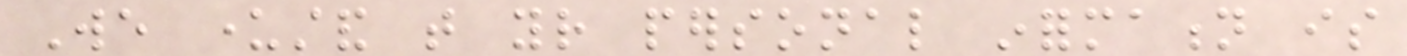We understand that your personal information is
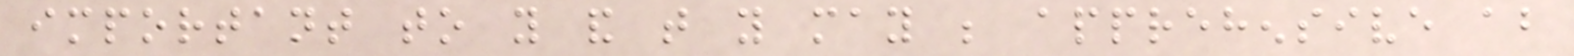important to you and that you may be apprehensive about
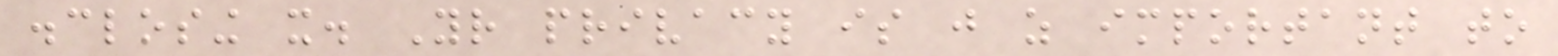disclosing it. Your privacy is just as important to
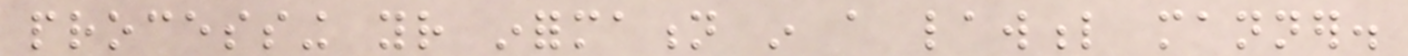processing your information in a lawful manner.
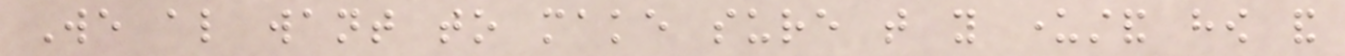We also want to make sure that you understand how and
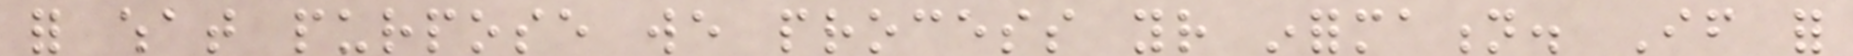for what purpose we process your information. If for
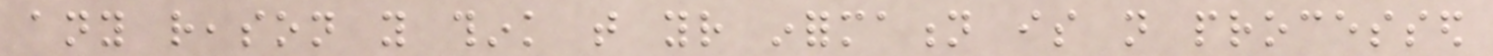any reason you think that your information is not processed
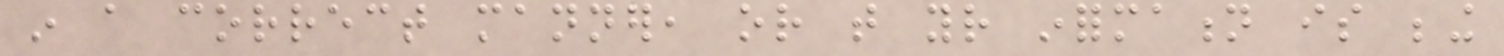in a correct manner, or that your information is being
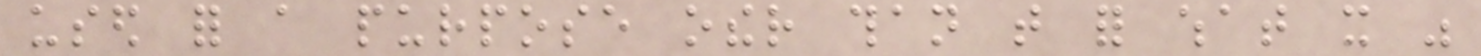used for a purpose other than that for what it was
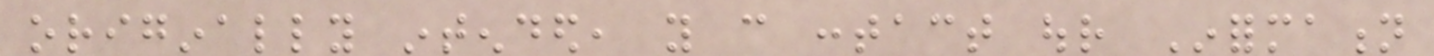originally intended, you can contact our Information
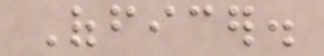Officer.
